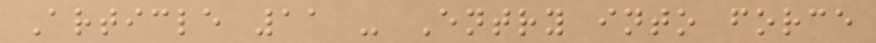Article 11 - Entry into force
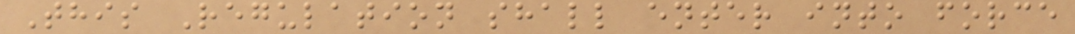This Regulation shall enter into force
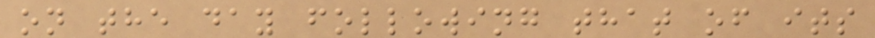on the day following that of its
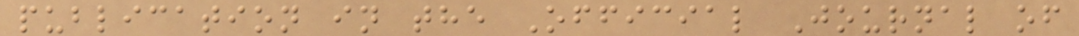publication in the Official Journal of
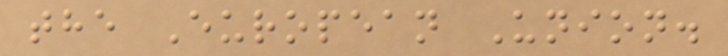the European Union.
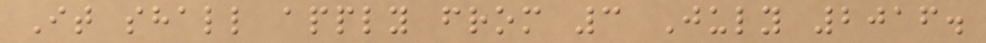It shall apply from 3 July 2016.
